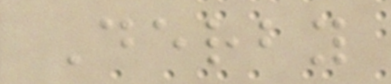Derby
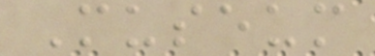Museum
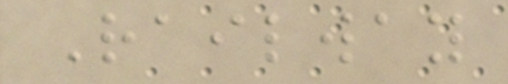Railway
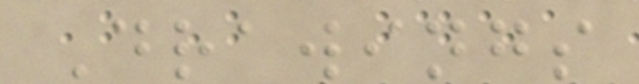Drawings
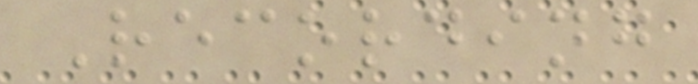Recording
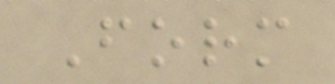Form
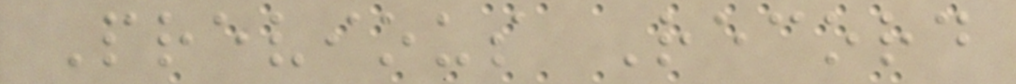Previous Record
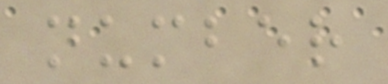number
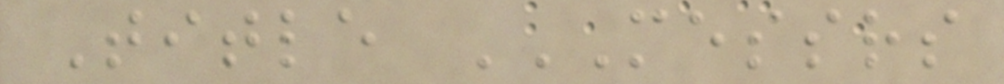Title MESSRS
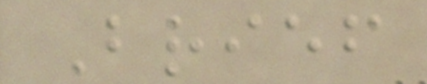Brief
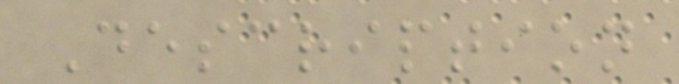Description
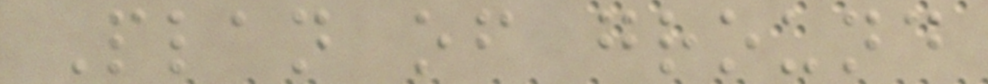Plan of ground
